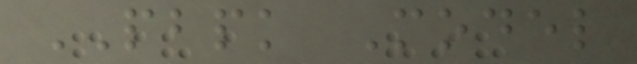PBPK Model
